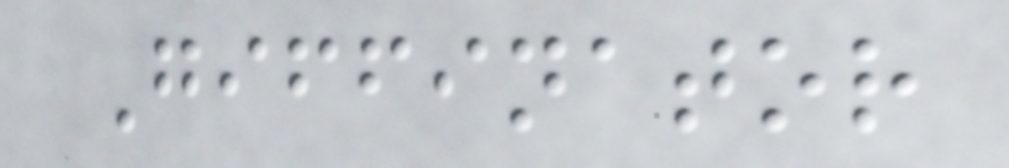Giffinator
